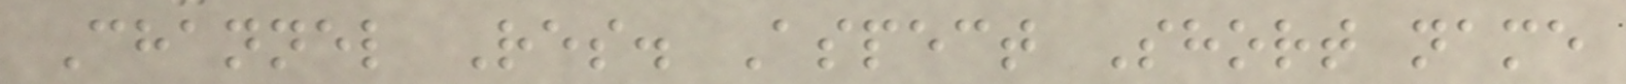Channel Res. Aspect Short name
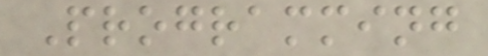Programming
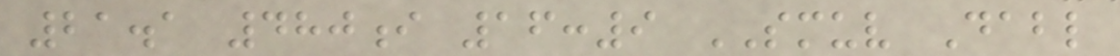21.1 480i 16:9 SMUV Dabl
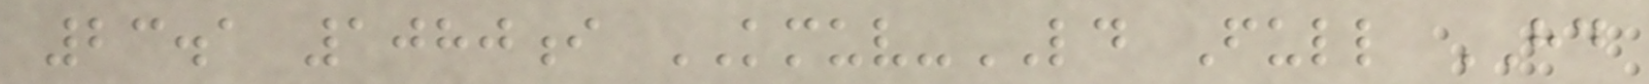23.1 1080i KMUV-LD Full HD
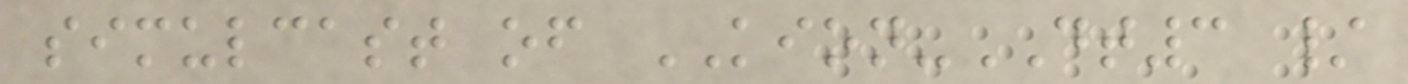simulcast of KION-DT3 /
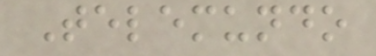Telemundo
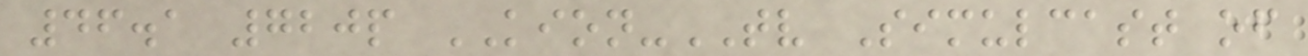46.1 720p KION-TV Simulcast of
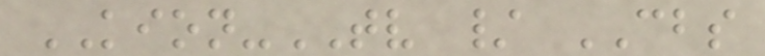KION-TV / CBS
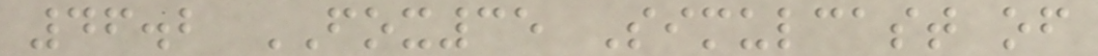46.2 FOX35 Simulcast of
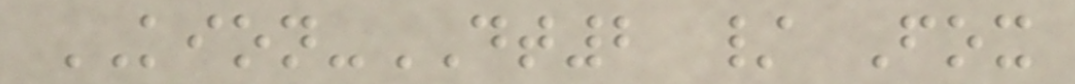KION-DT2 / Fox
